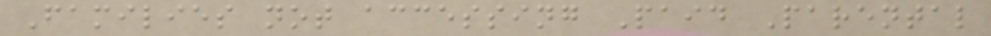Families not accessing Paid Parental
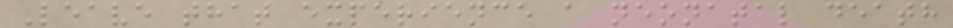Leave that experience a neonatal death
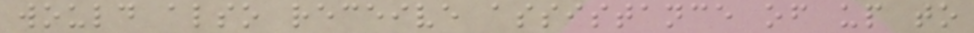would also receive assistance of up to
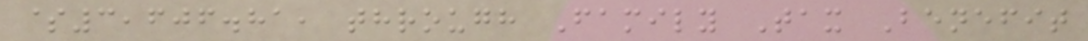$3,606.81, through Family Tax Benefit
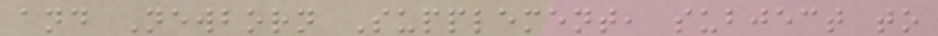and Newborn Supplement, subject to
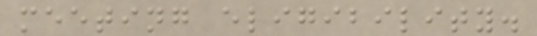meeting eligibility.
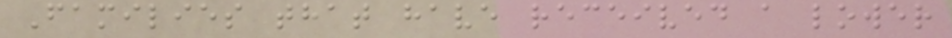Families that have received a lower
